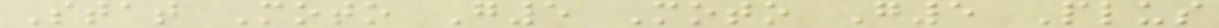Stat Moto G5 Moto G5 Plus
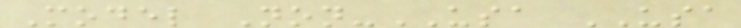Model Non-USA USA
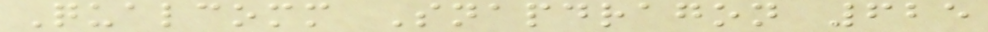Qualcomm Snapdragon 625
